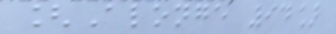[Alonge 94]
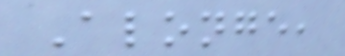Alonge,
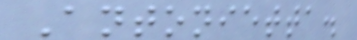Antonietta.
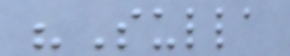"Sulla
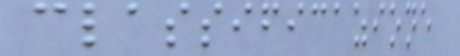classificazione
